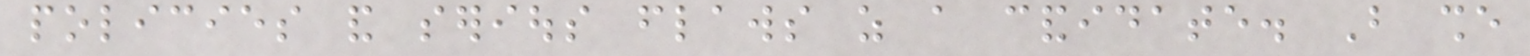policies and serious flaws as a candidate. But she
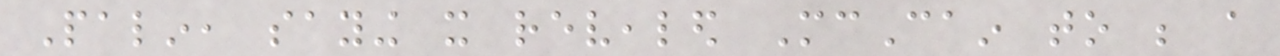Palin, saying it revealed McCain to be a
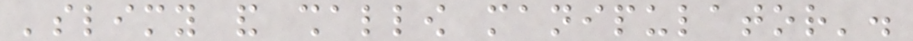'slimy and shallow manipulator'.
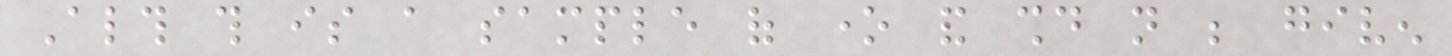Although this is a sample of one and should not be given
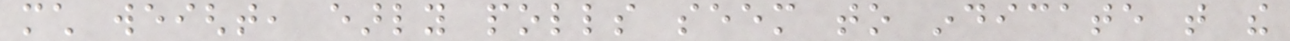much weight, early polls seem to indicate that the
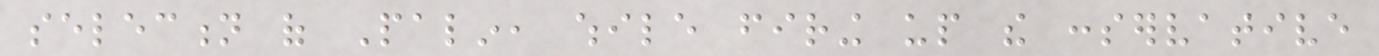selection of Palin, while firing up the conservative
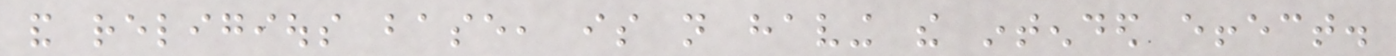and religious base, is not having the intended effect.
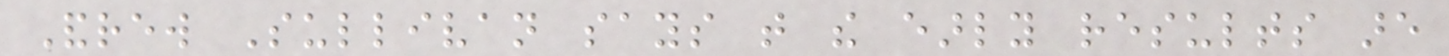Andrew Sullivan says that the early results are
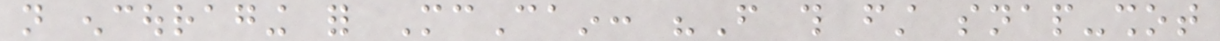not encouraging for McCain: "From this first snap-shot
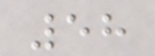58
